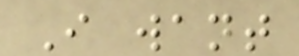I want
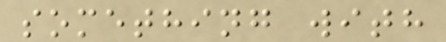something with
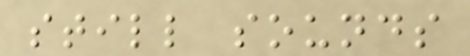still sounds
